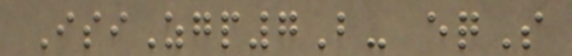IsiZgp7B- eqS
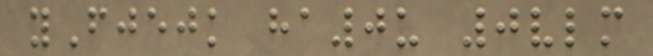yFjejk ha0u 0vlm
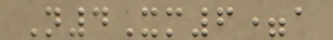N4Xm6=a
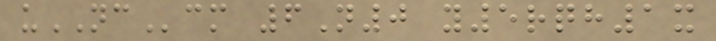uNCcm 6N0 y5rqh1x
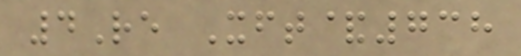4Re Xft&738
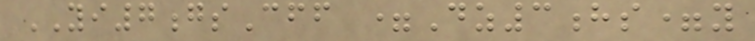YI7gsCff =Dz3hs=y
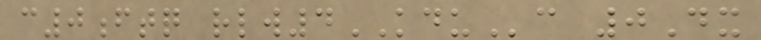c0ftq rlw4KDUc 0Dx
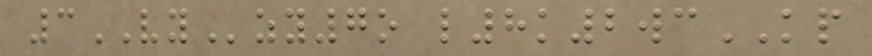3VYzy7o l8k2wcKP
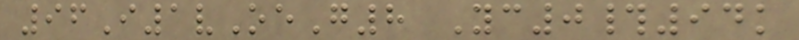96I1vOeG8 Yc0#94k
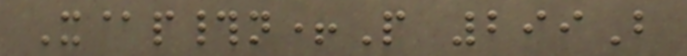X@p#n+P 299B
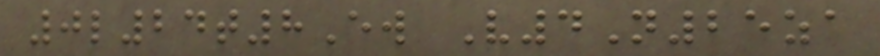0l24t8Ew V4N25za
